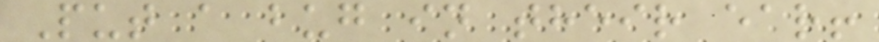Put a bug in their ear!
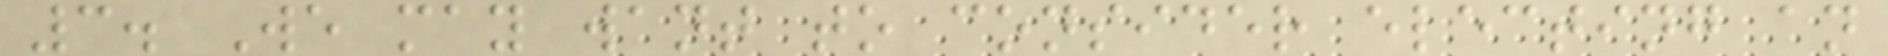3. We may want to consider electing an
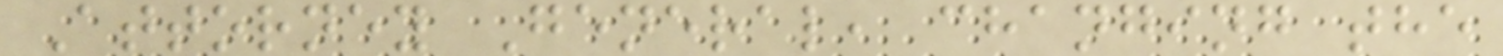Attorney General, changing the
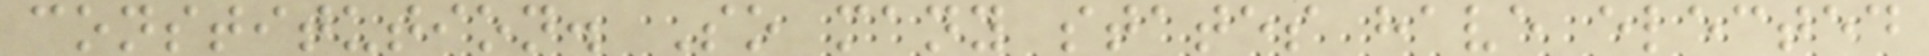constitution. So many states have elected
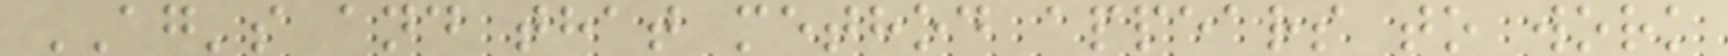AG's and that method appears to work
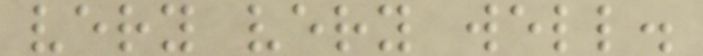very very well.
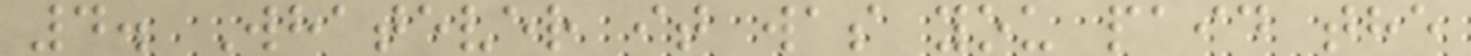4. Whatever it was you paid the
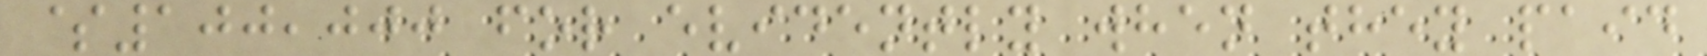$100,000 for evidently when they paid
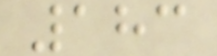183
